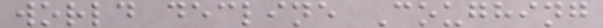world decline Coughing
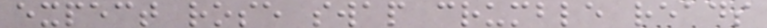expect rose swap crumble reads
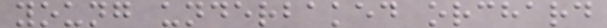young underbaked orchard
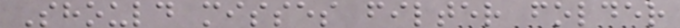Should misses filter folder
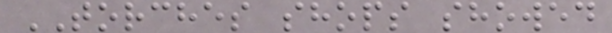TORCHES shops showed
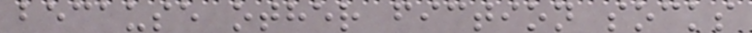because other fiction socks
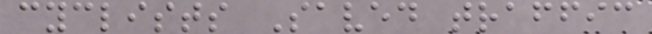cyclists Saved traffic
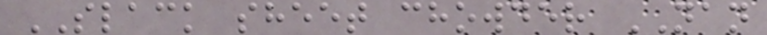SLACK sheet chowder NAN
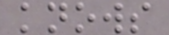knows
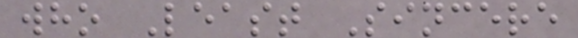who Least Sincere
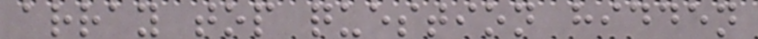array top question hidden
